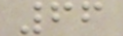66
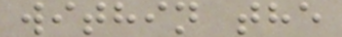within the
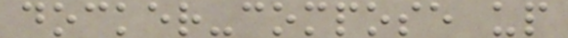docker-compose up
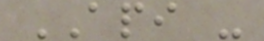API -
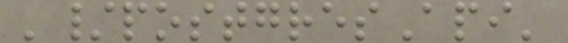'/postgresApi'
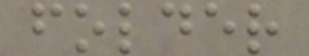folder
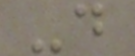-d
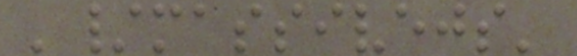'/massivejs'
